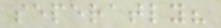seperatly?
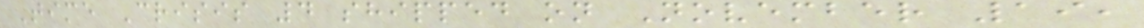Time Crisis 4 shipped on November 19,
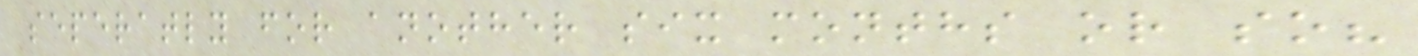seperatly for another six months or so?
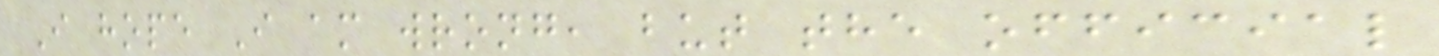I hope I am wrong, but the official
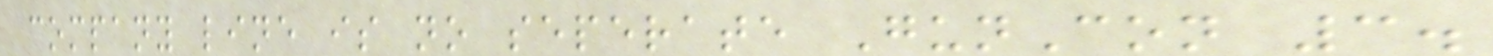company line is no seperate GunCon 3.
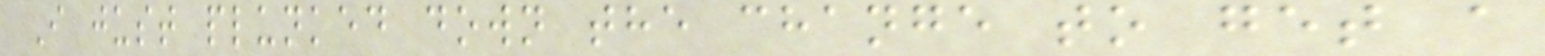I just plunked down the change to get a
